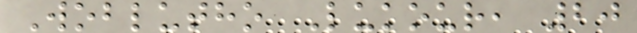Woblutho Lukour, 20
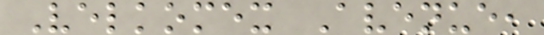Velkomex Avenue,
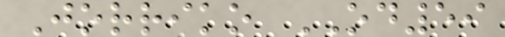Jorriko OD59
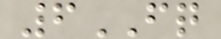6FQ
